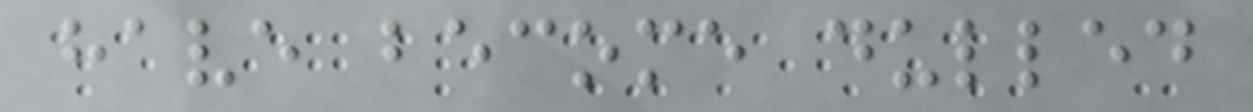have become dulled
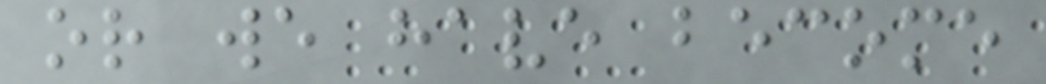or we have become
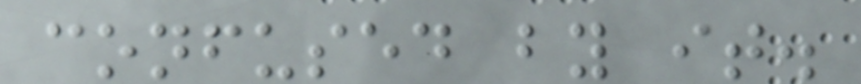confused by it.
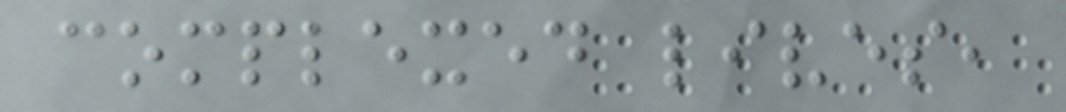complexed lives,
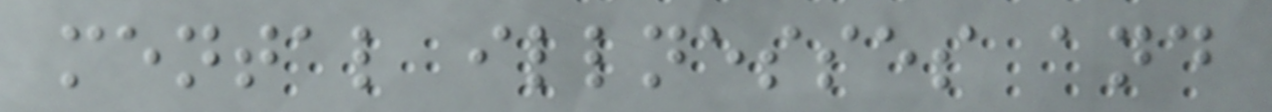mental illnesses and
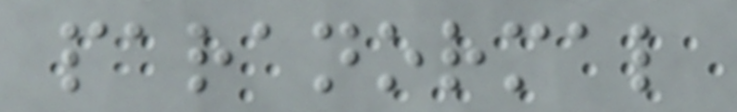paranormal
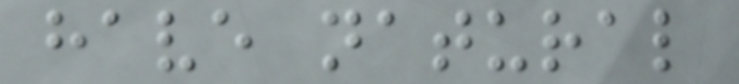have natural
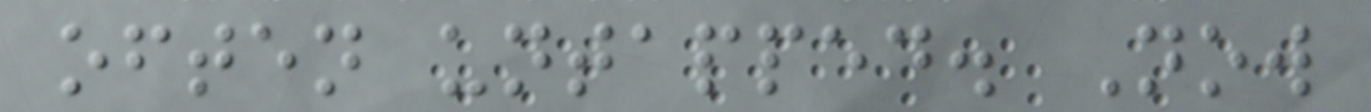often untapped. Now
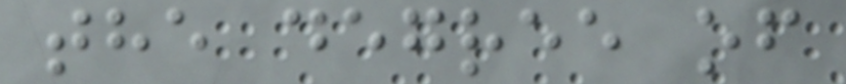the degree of
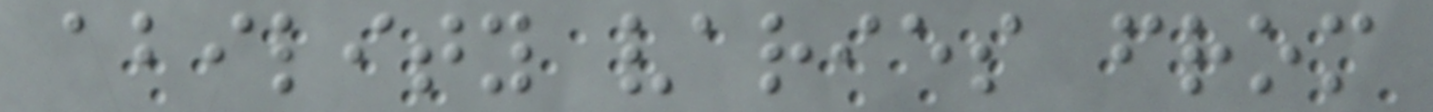ability varies from
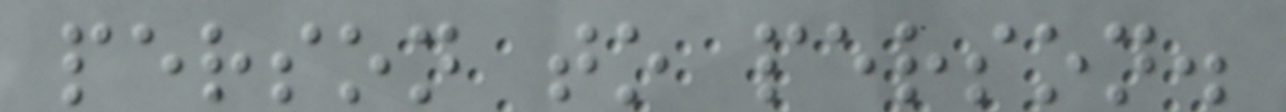person to person.
